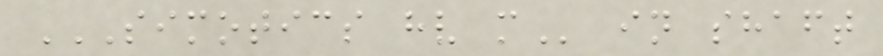SIMOTICS HV M in shaft
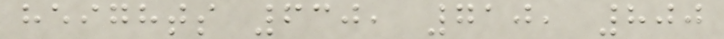heights 630, 710, 800
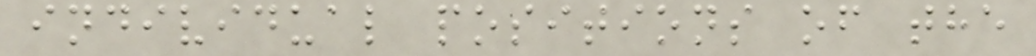individual positions of the
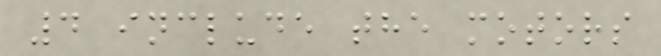4 include the motors
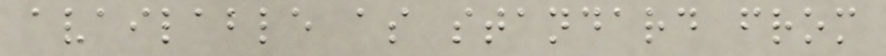available as standard from
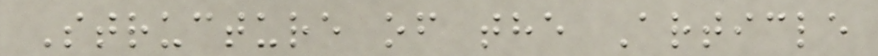Structure of the Article
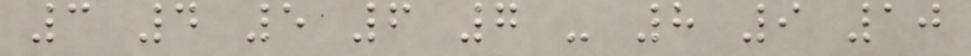3 4 5 6 7 - 8 9 10
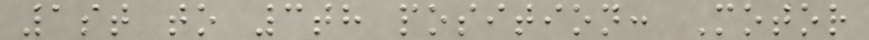1st to 3th position: Motor
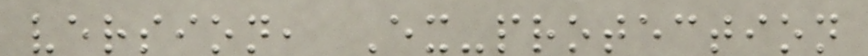version, Ex-protection
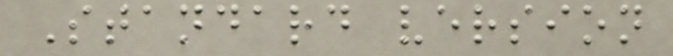Standard version
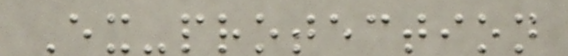Ex-protection
